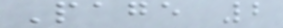Page 2
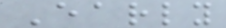Early
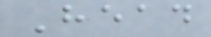Head
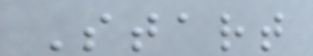Start
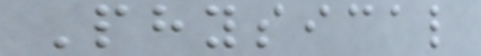Physical
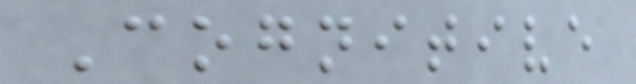Cognitive
